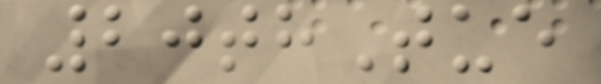20thTue
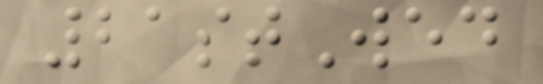21stWed
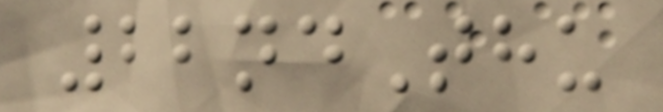22ndThu
